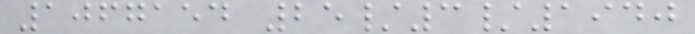1067154 25/3/1940
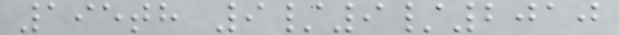195th 9/9/2010
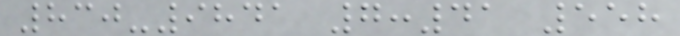830-9841 7:41 558
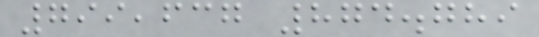799,637 874.789
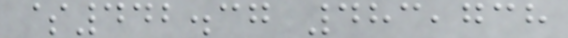$442.37 483,738
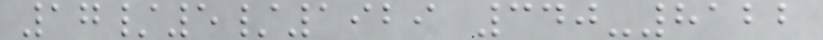17/5/1929 340-8122
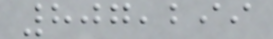807,299
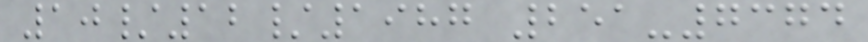10/12/1987 251-7374
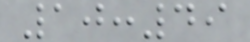10:49
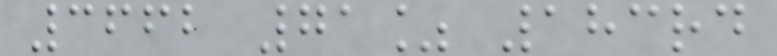3662 71% 183rd
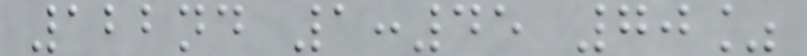122nd 1:45 70%
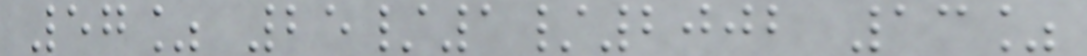57% 25/1/2002 13%
